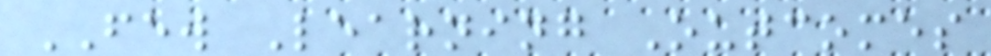FEW Learning Outcomes
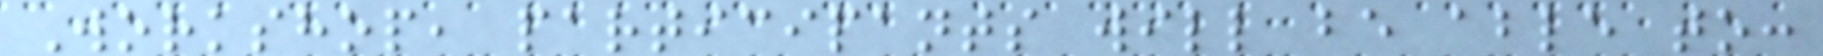Workshop, participants will be able to:
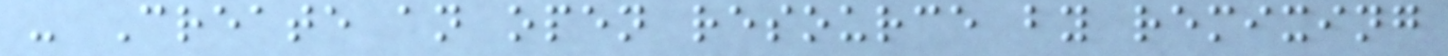- Create an open resource by remixing
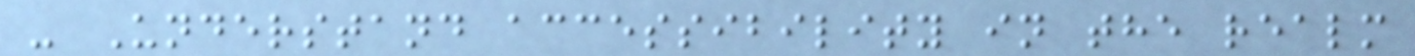- Understand accessibility in the realm
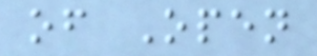of Open
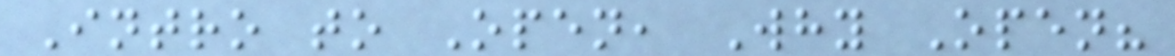Intro to Open, Why Open?
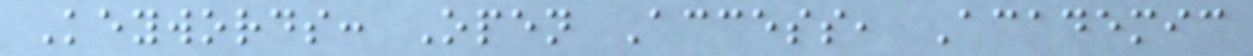Keywords: Open Access, Academic
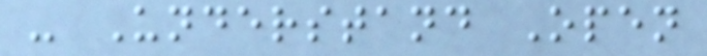- Understand Open
